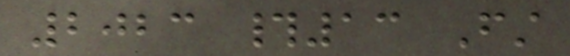2023 #13 First
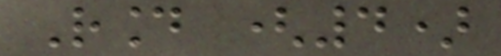Round (4)
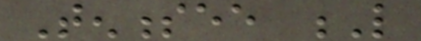Tennessee L
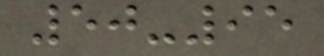50-95
